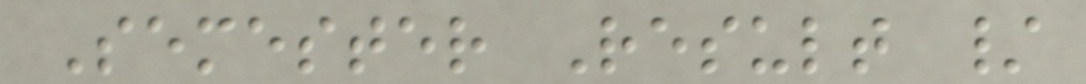Semester Result /
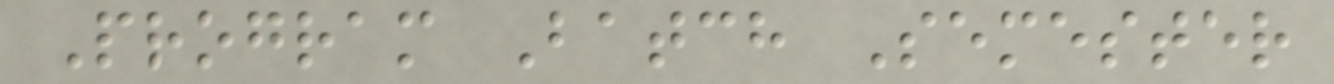Program Batch Semester
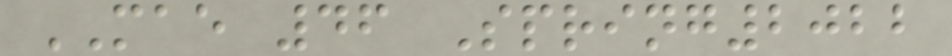MAE 46 Spring2022
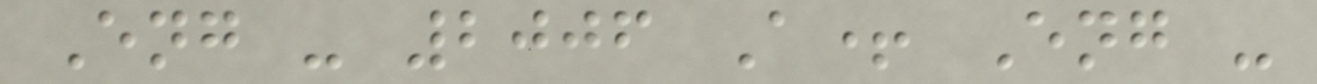Eng - 2006 A+ Eng -
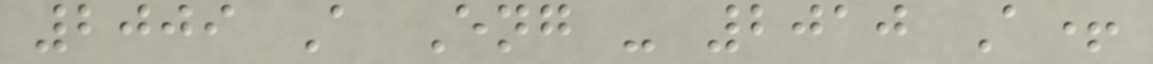2009 A Eng - 2010 A+
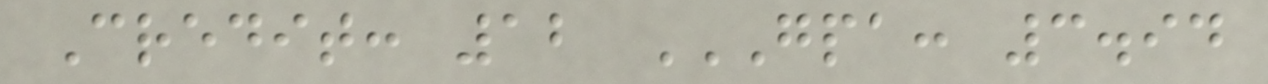Credit: 12 GPA: 3.94
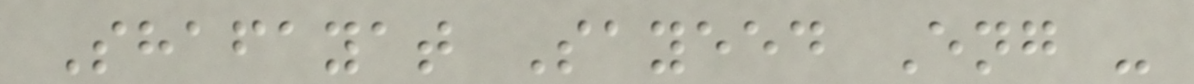Shafayat Sayeed Eng -
